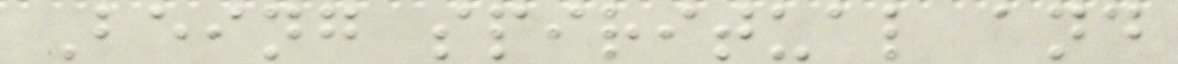Being spiritual and
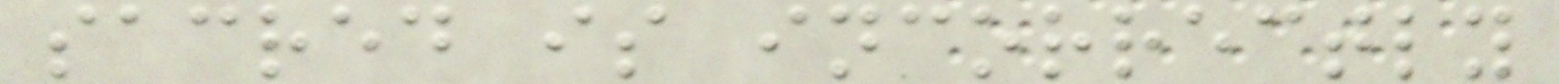sacred is incorrectly
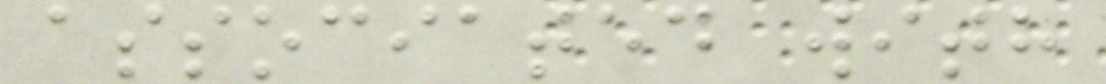associated with
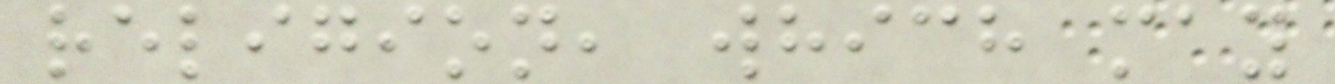religion, which may
